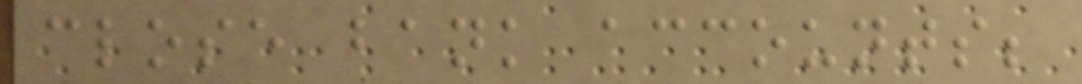close bank accounts;
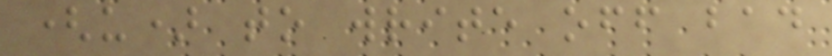(u) to write off bad
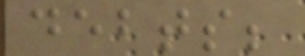debts;
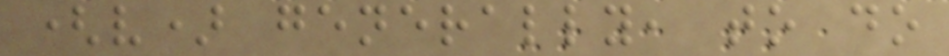(v) generally, to do
